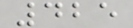425
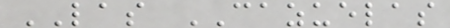LAS CAZUELAS
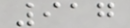917
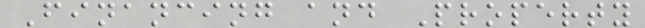Financing and Property
